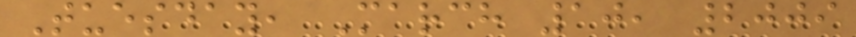Tuesday, March 10, 2009
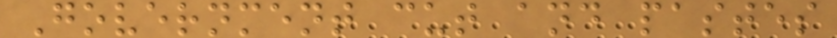Government cut and pastes
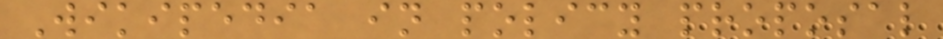Wikipedia in policy proposal
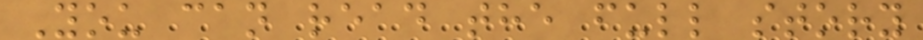You can read the full story
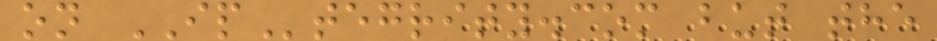on IPtegrity.com but the
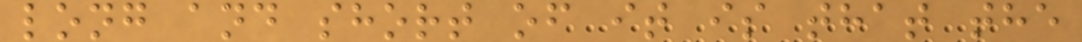long and short of it is that the
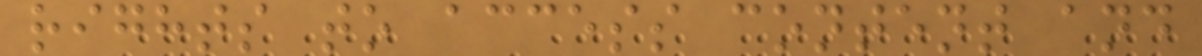rights to access content and
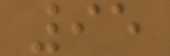95
